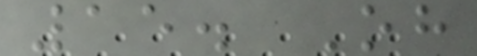15. Oh
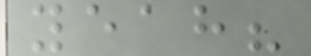yeah?
